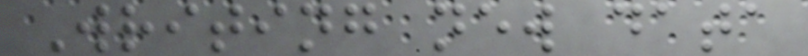Writing new data
